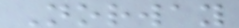Norway
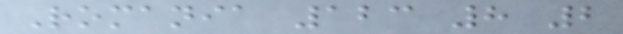Romania 123 8 2
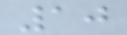10
